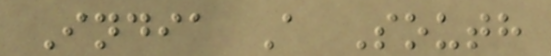India A South
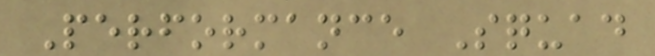Performance Squad
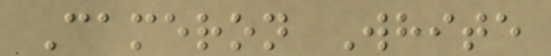Cameron White
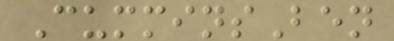CumminsBen
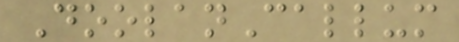DoolanCallum
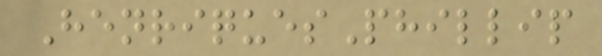HenriquesPhillip
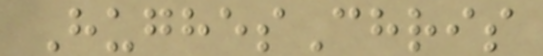HughesChris
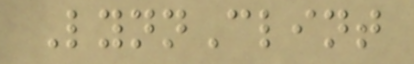LynnClint
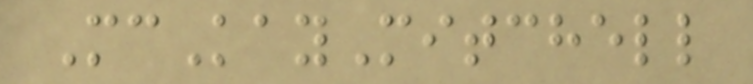McKayMitchell
